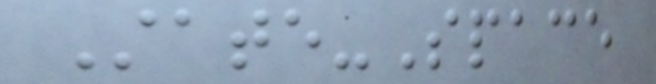State-Space
